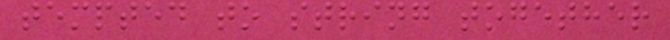tempted to string together
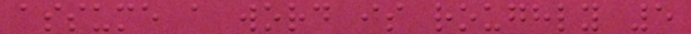assume a word is roughly 5
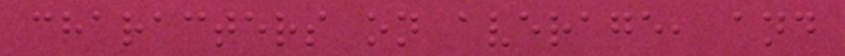characters on average, and
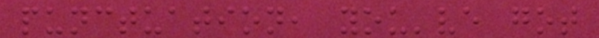punctuation, you've got
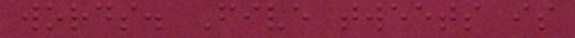words. Five tweets is
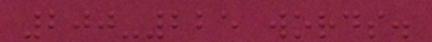200-225 words.
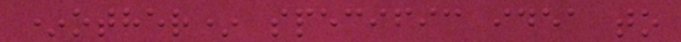*other* specific idea to
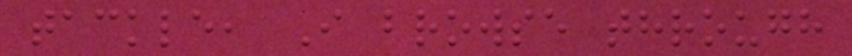tackle, I browse through
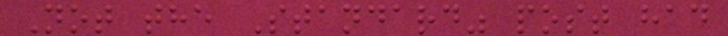Not the Standard" post had
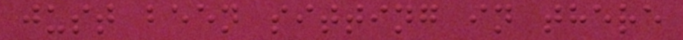just been sitting in there
